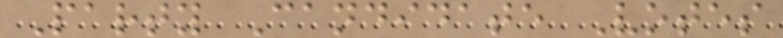Party Candidate Votes
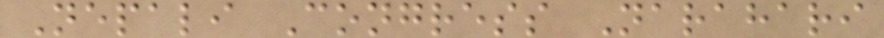Nepali Congress Narahari
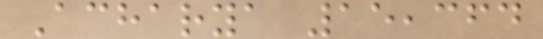Acharya 15,364
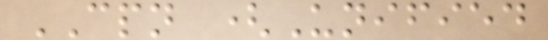CPN (Unified
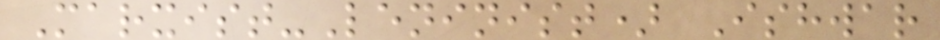Marxist-Leninist) Ishwar
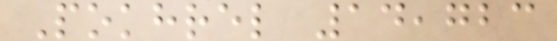Pokhrel 14,723
